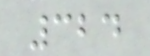324
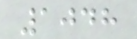1048
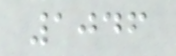1046
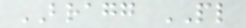BRAGG PL
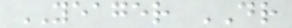YEAGER DR
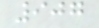907
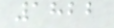1822
